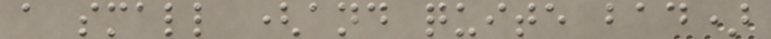a small (and quite bad)
